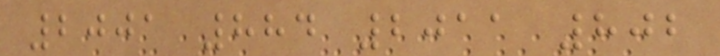2001 884 2011 802
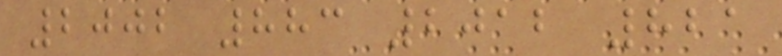2002 883 2012 821
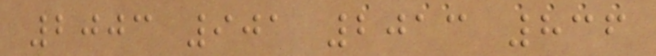2003 901 2013 836
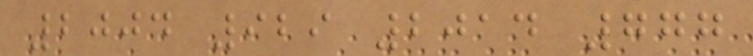2004 929 2014 777
